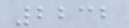2232
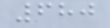680
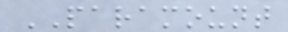PARAMOUNT
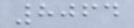8064
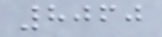8060
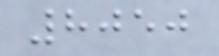8050
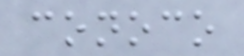conoco
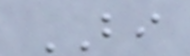BI
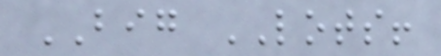BIG LOTS!
